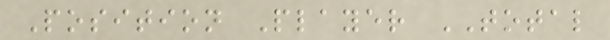Position Player TOTAL
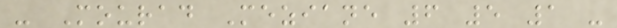- Mourad Meziane 6 5 1 -
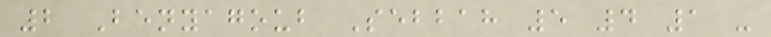2 Benyagoub Sebbah 5 4 1 -
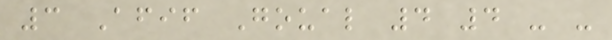3 Afif Goual 4 4 - -
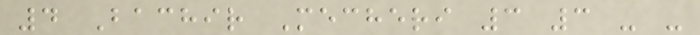4 Bachir Mecheri 3 3 - -
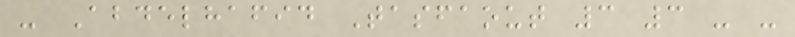- Abdelhafid Tasfaout 3 3 - -
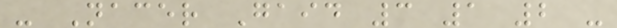- Nacer Gaid 3 1 2 -
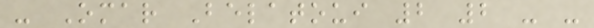- Omar Belatoui 2 2 - -
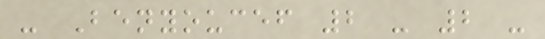- Benyoucef 2 - 2 -
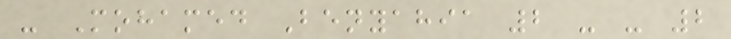- Mohamed Benyahia 2 - - 2
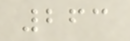263
